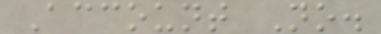Account No.
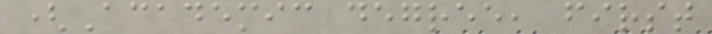(Academic degree, first
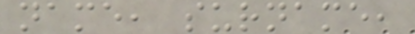name, surname,
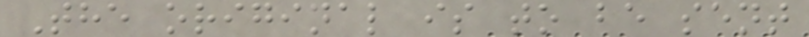The original is to be sent
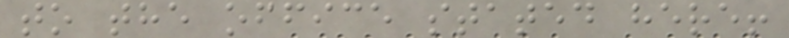to the office stated here!
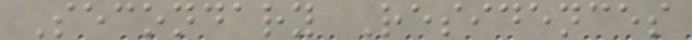Secondary Residences
